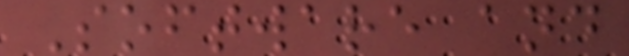Software and
